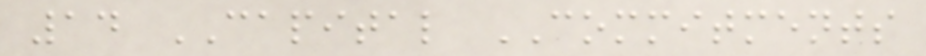14 CAPITAL COMMITMENTS
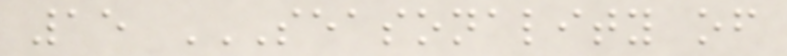15 SEASONALITY OF
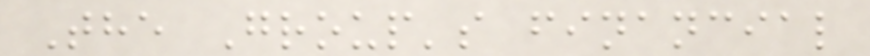The Group's financial
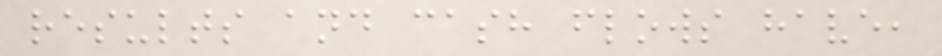results and cash flows have,
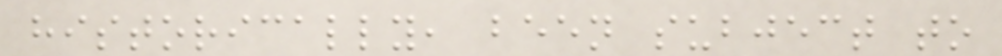historically, been subject to
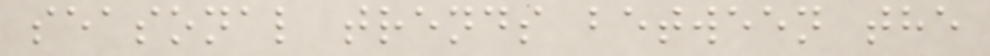seasonal trends between the
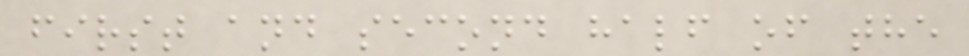first and second half of the
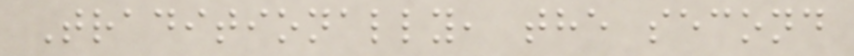Traditionally, the second
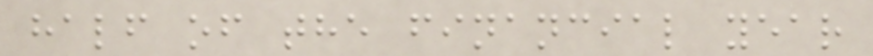half of the financial year
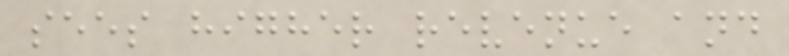sees higher revenue and
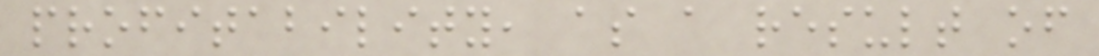profitability, as a result of
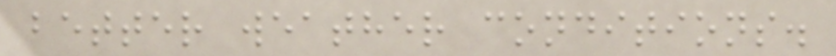better weather conditions.
